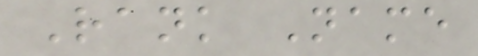Rank Name
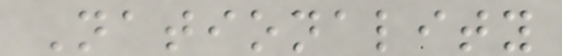Nationality
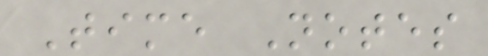Time Notes
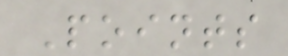Points
